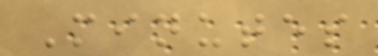Minutes
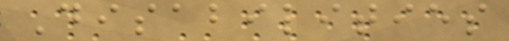Disabilities
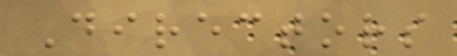Directors
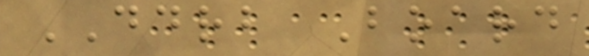DDRB Board
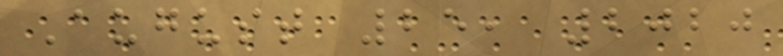August 25, 2020
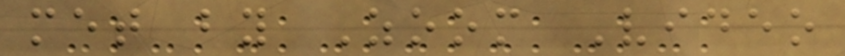met by Zoom Video
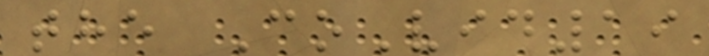the CoVid19
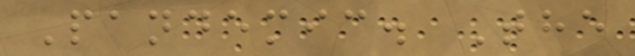Pandemic. The
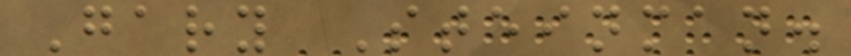Gary Steinman.
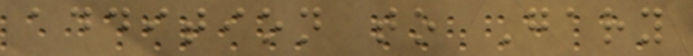addition to Gary
